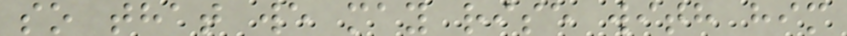so that we may rise with him
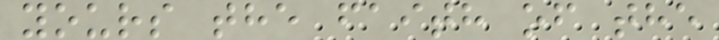yours the faith of the
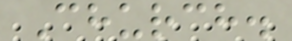Church.
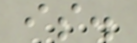is.
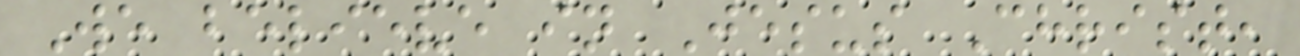We believe in Jesus Christ,
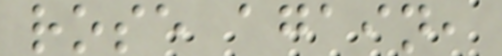rose again,
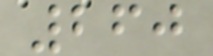260
